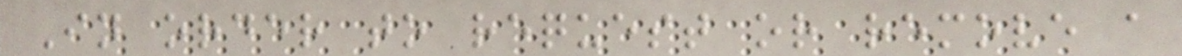In order to request or remove a
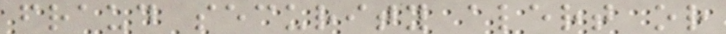fraud security alert or
